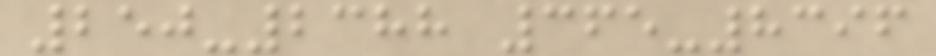250-2388 365-8396
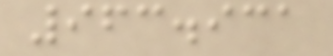963.931
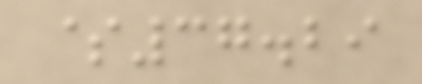$37.29
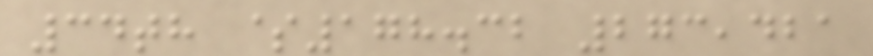34th $178.32 273,421
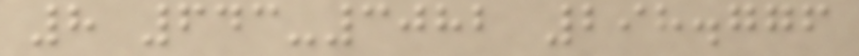8 643-3082 298.776
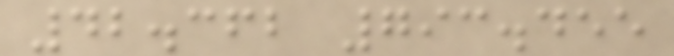42.362 793.455
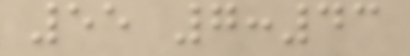55 7:43
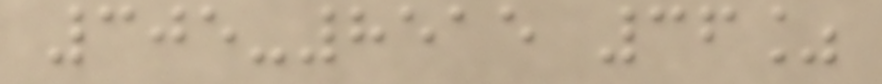305-8515 36%
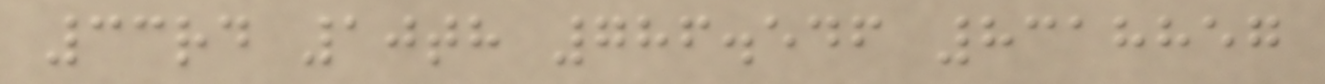33rd 10th 786.546 8318857
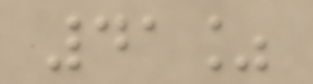41%
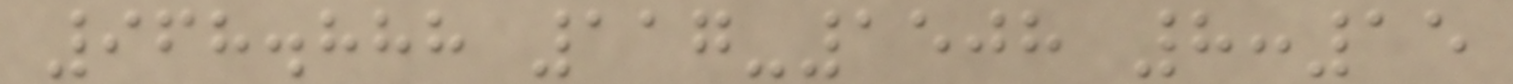968.888 117-1508 8:15
